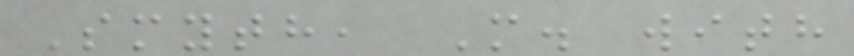Smyth, M. with
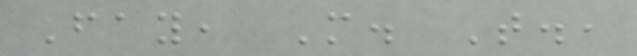Fay, M. T.,
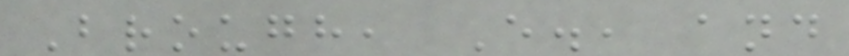Brough, E., and
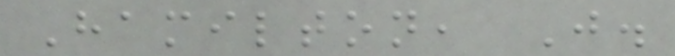Hamilton, J.
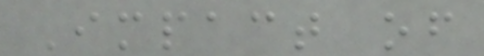Impact of
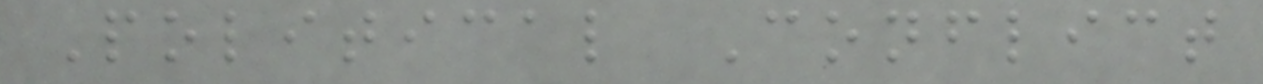Political Conflict
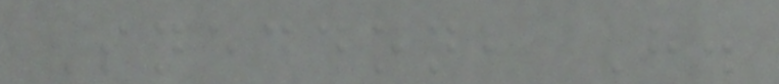Sneddon, H.
